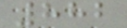882
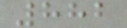882
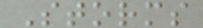Storms
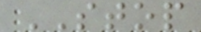STOP
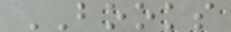BOOKS
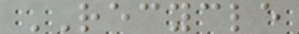RECYCLE
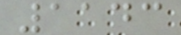1143
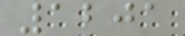1201
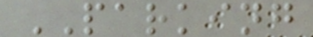PARKING
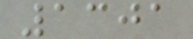1301
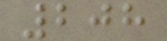208
